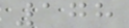178
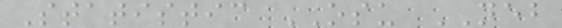Statistic OSU NEB
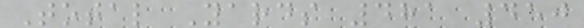Total Yards 481 450
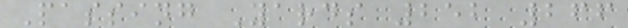Passing Yards 252 266
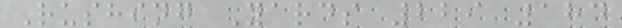Rushing Yards 229 184
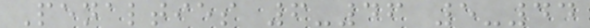Penalties 6-46 5-44
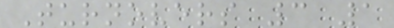Turnovers 3 1
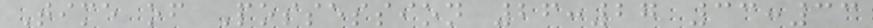Time of Possession 26:27 33:33
